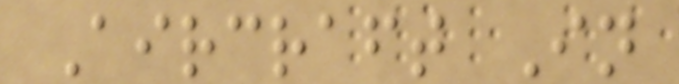Aircraft In
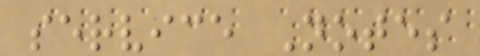service Notes
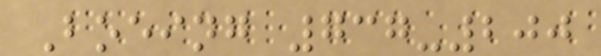Boeing 737-200
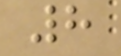8
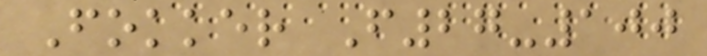Fokker F27-100
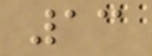13
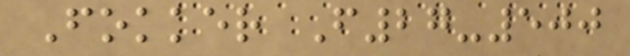Fokker F27-500
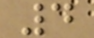4
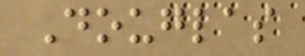Douglas
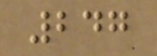247
